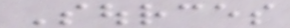Sources
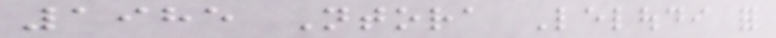1985 Ntora Leloudi for
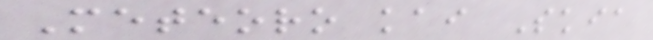Meteoro kai Skia
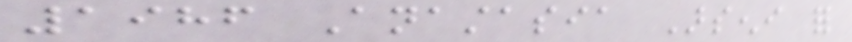1986 Anastasia Arseni for
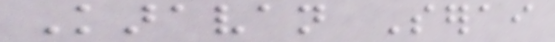Karavan Serai
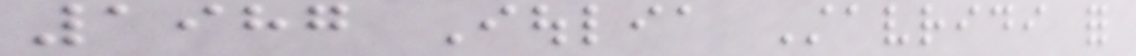1987 Ioulia Stavridi for
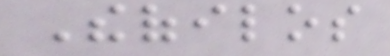Theofilos
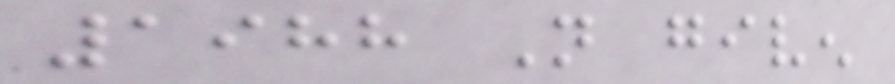1988 Not given
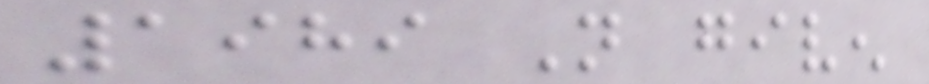1989 Not given
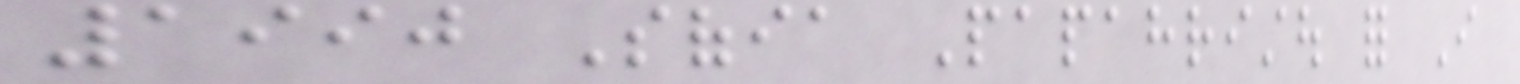1990 Sofia Papahristou for I
